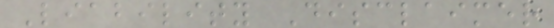Liability Disclaimer
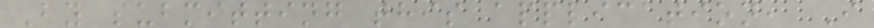By submitting this application, I
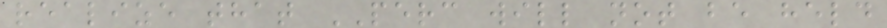realize that PERC will not be held
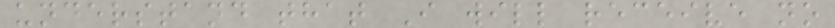understand that I will receive no
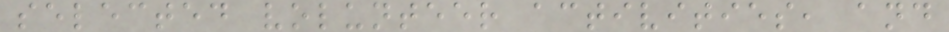selected volunteer activities, and
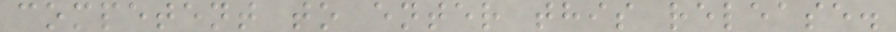competent to enter this release.
